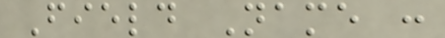Field Name :
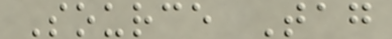Source Tag
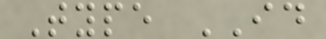Type ID
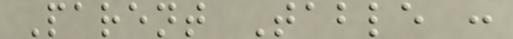Parent Table :
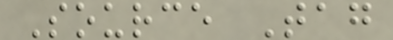Source Tag
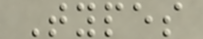Types
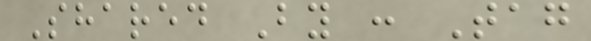Shared By : Tag
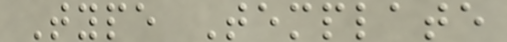Type Template
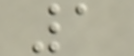1
